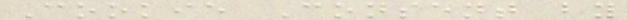Cookie Consent by
